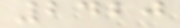2420
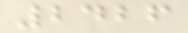2426
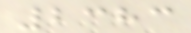2383
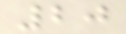20
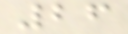26
